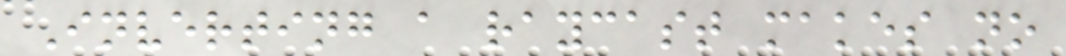Inverting a raycast makes no
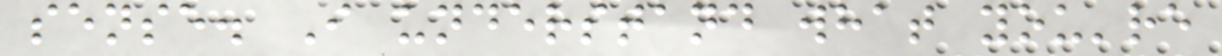sense. I understand what you're
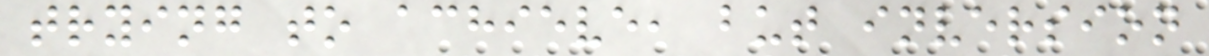trying to achieve, but inversion
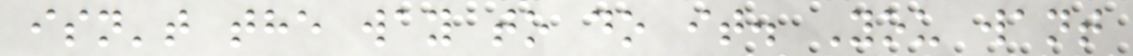isn't the way to do it. You want
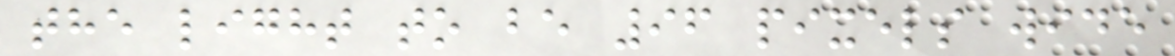the light to be 96 pixels wide
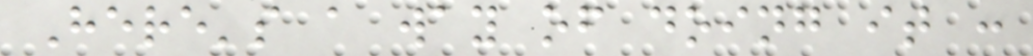Here's a way of doing it :
